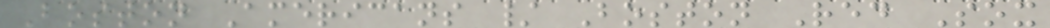Boston Americans / Boston Red Sox
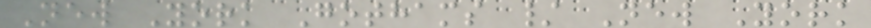New York Gothams / New York
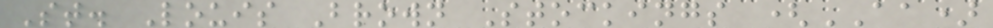St. Louis Brown Stockings (AA)
